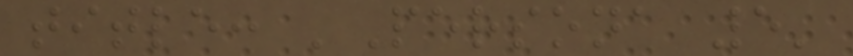title: 'Persona 5'
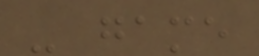- game
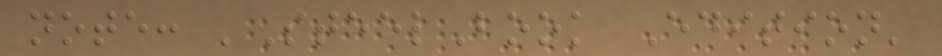note: 'SteelBook Edition'
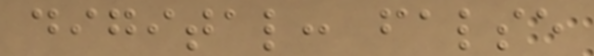digital: false
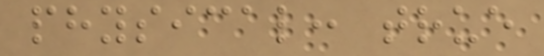physical: true
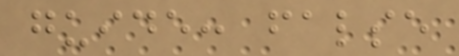guide: false
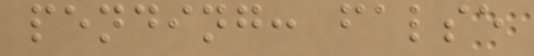pending: false
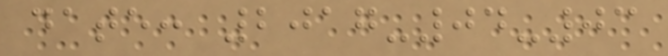date: 2017-04-03
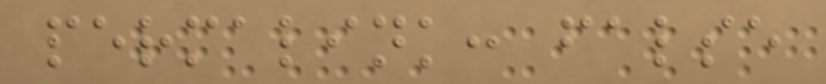permalink: false
